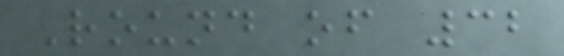Round of 32
